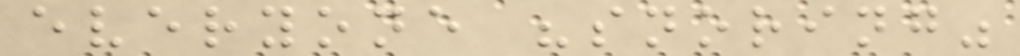everyone "snoring"
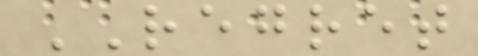REGRET
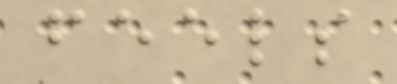feels
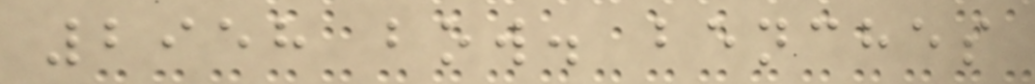2958 bow. benches
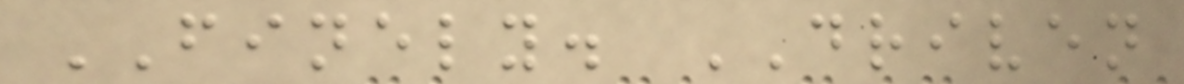FINELY. DRIVEN
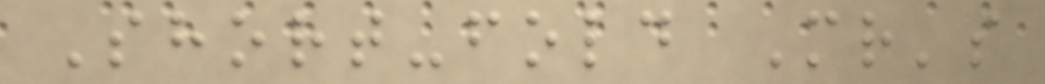Short-fold Mr's
